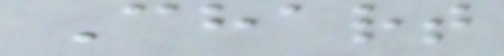Chart
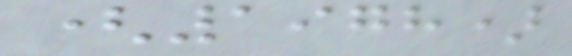(1978)
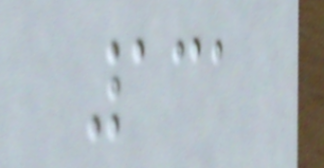131
